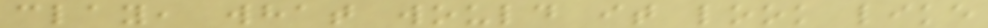clay, what would it look like
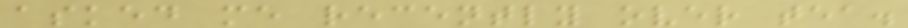asked me recently over tea.
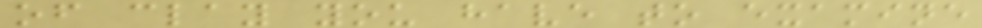of clay you have to examine
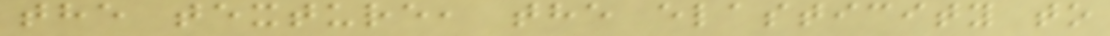the texture, the elasticity to
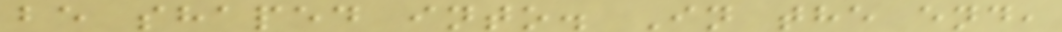be shaped into. In the end,
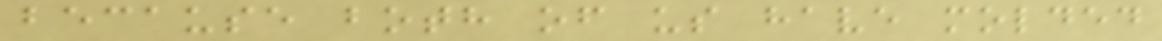because both of us have molded
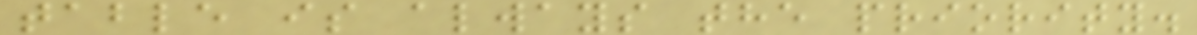table is always the priority.
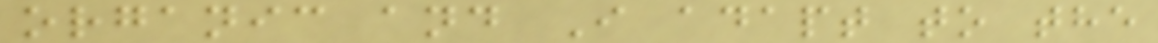organic and I adapt to the
